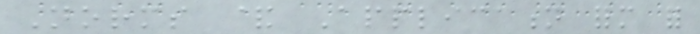Norms & Application form for
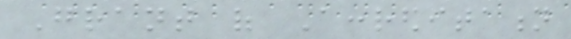Grant of Accreditation
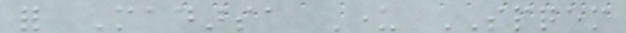for Madarsa Under SPQEM
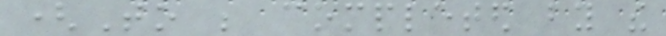(To be completed by the
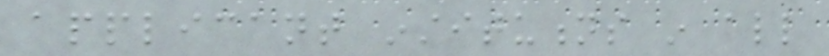applicant institutions in all
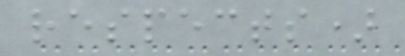respects)
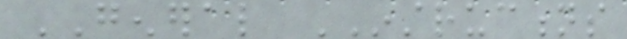GENERAL INSTRUCTIONS
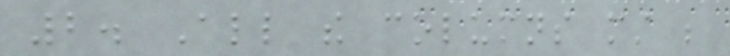2. All the columns must be
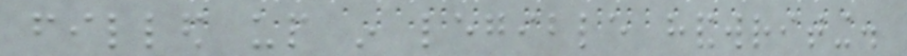filled up in legible handwriting.
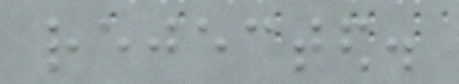rejected.
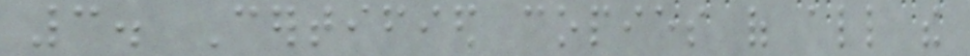3. Certified copies of all the
